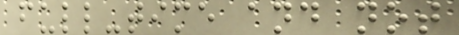full-time and not
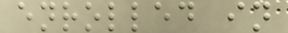enrolled in
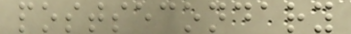postsecondary
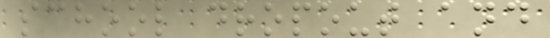school dropout and
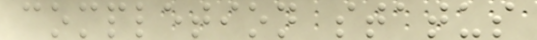completion status
